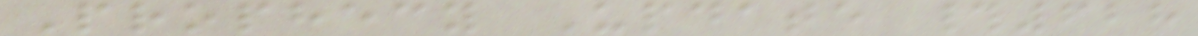Prophecy Update #628
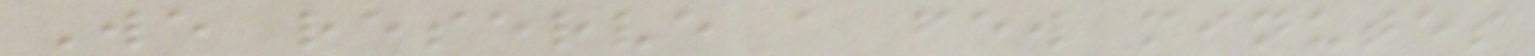We reserve a few minutes
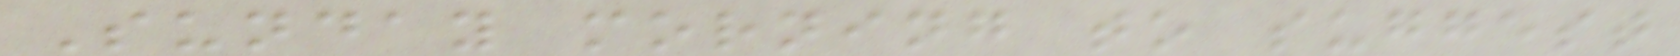Sunday morning to suggest
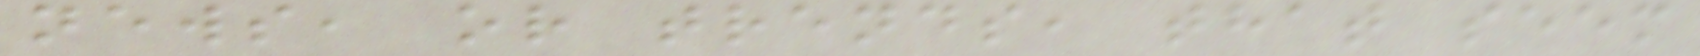news, or trends, that seem
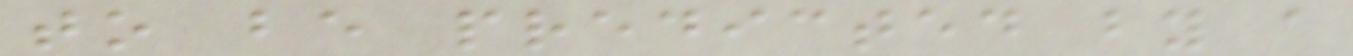to be predicted by a
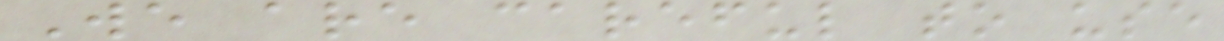We are careful to use
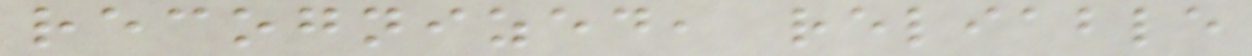recognized, reliable
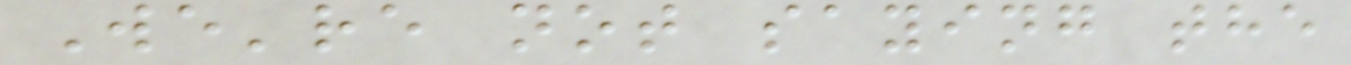We're not saying the
